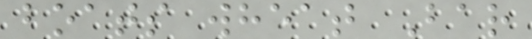boats wheat Bar
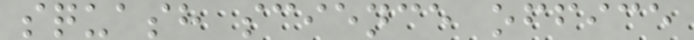squash science office
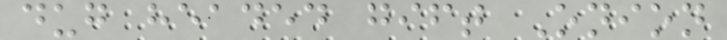dug headed gift Onion
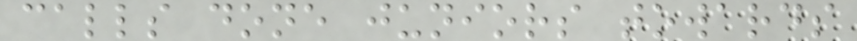calls done juniors towards
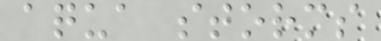aqua storms
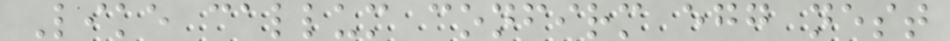Like callum confirm egg nest
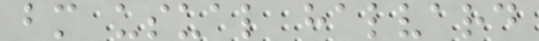bm usual halvard
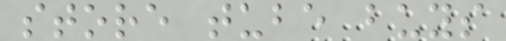store tube buys
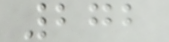272
